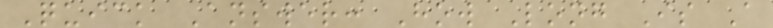Quick Answer: How Long Is A
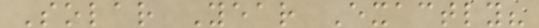Solar Year Exactly?
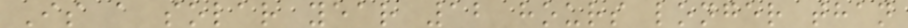Is a solar year 12 hours longer than
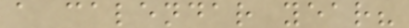a calendar year?
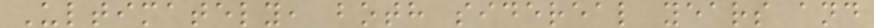Ultimately, both sidereal years and
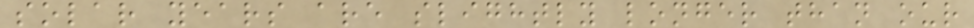solar years are slightly longer than our
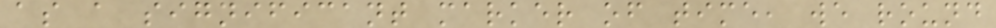as a significant marker of time, we round
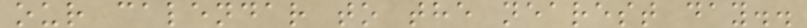our calendar to the nearest day..
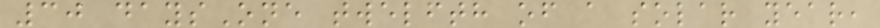30 daysOne twelfth of a solar year,
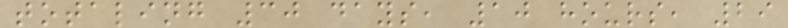totaling 30 days, 10 hours, 29
